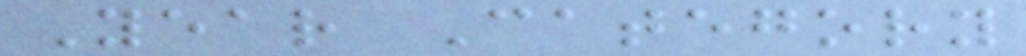Year Category
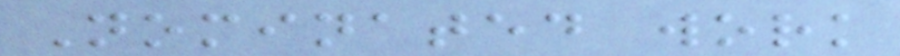Nominated work
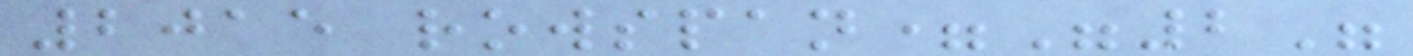2015 rowspan="2"
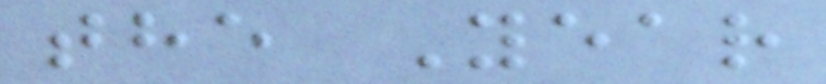the Year
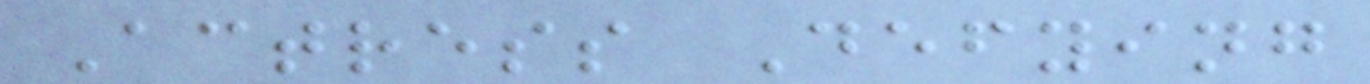Actress Defying
